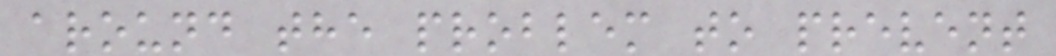around the problem to prevent
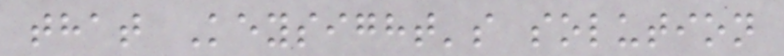that Keysight's solution
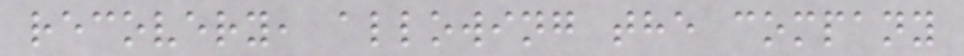recovery, allowing the company
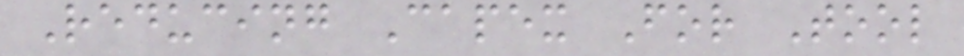Reducing Capex For Tool
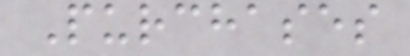Purchases
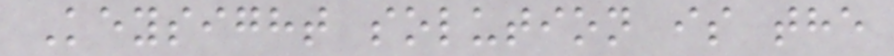Keysight solution is the
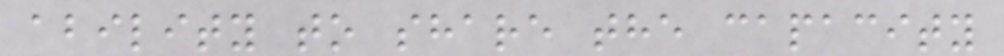ability to share the capacity
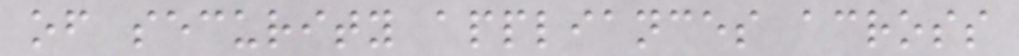of security appliances across
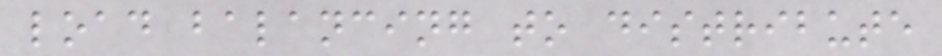load balancing to distribute
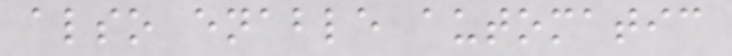also enable automatic
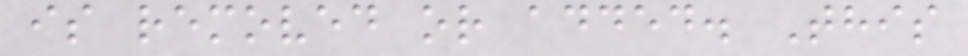is removed or added. This
